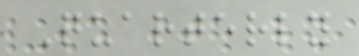Quarterly
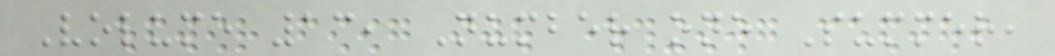Volume 13, Number one Summer,
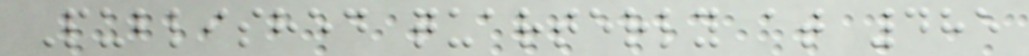Published quarterly at 485
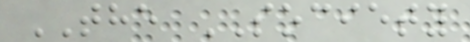THE SOCIETY
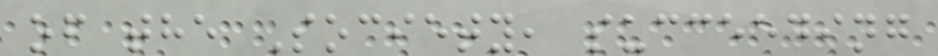of the Society, succeeding
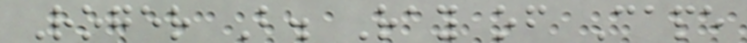Roger B. Ray of Cape
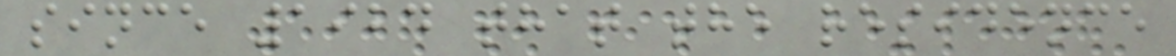since 1924 that the residence
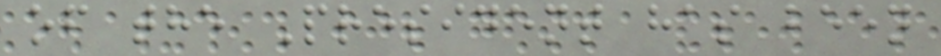of the President has been
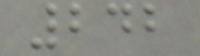242
